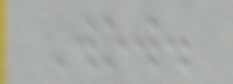Wow.
